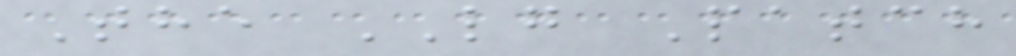The LG Patch
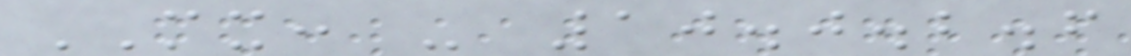MX: - 10.0.2.6
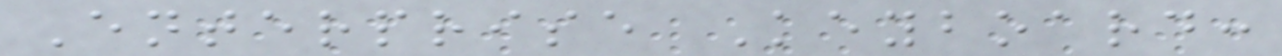Enterprise Keyboard:
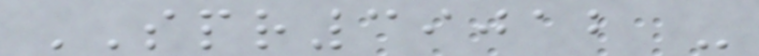SPR39012 -
